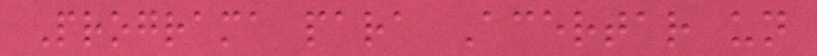Programa para Acertar un
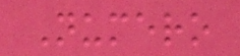Numero
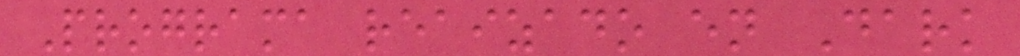Programa reaizado en Dark
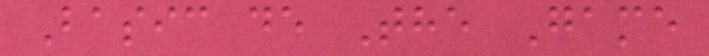Basic de The Game
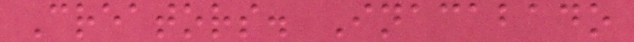Creators. Inacabado
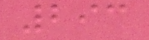293
